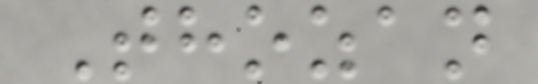Thozan
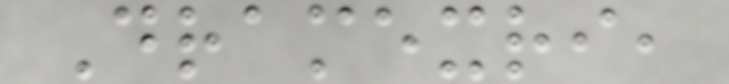Dramexri,
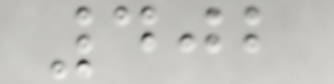402
